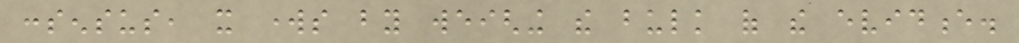consensus, it works by weighing the bulk of the evidence.
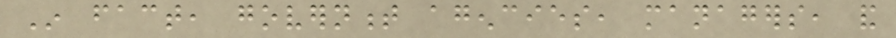In fact, government agencies, managers, and
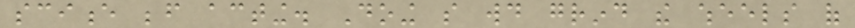science before acting. Doing so would grind the wheels of
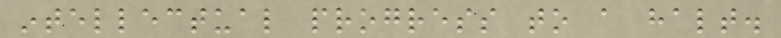intellectual progress to a halt.
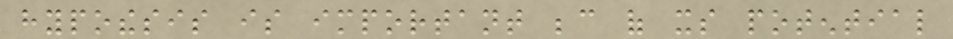hypothesis is important because of its potential
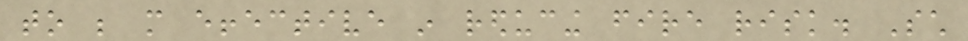to be more effective in reducing fire risk. Such
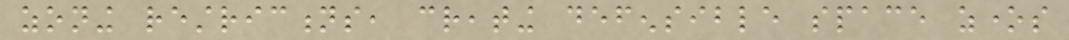zoning restrictions, creating defensible space zones
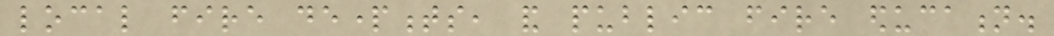local fire departments, and public fire education.
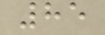85
